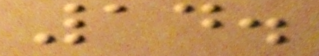14.
